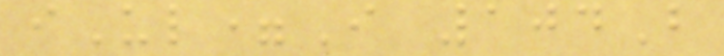iUl=I 104B
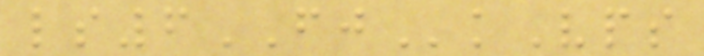ls6FJkVps
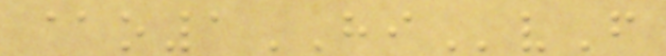@o1HIvF
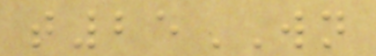t25WN
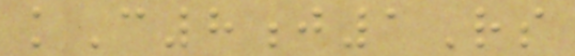kC8j1Rs
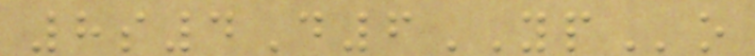8s4D6YPo
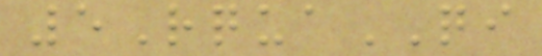5RquaQI
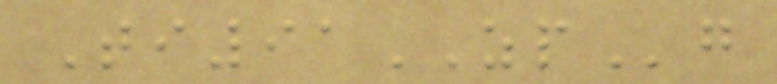Ti91ZPg
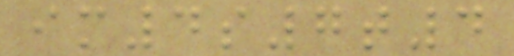im4s7t4
